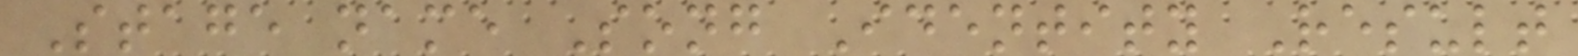Stage name Song Identity Result
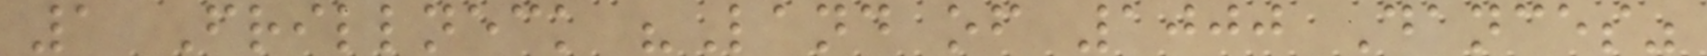1 Frillneck "Land of 1000 Dances"
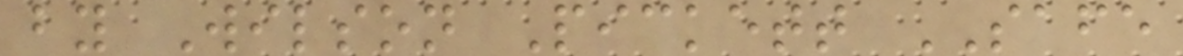by Wilson Pickett SAFE
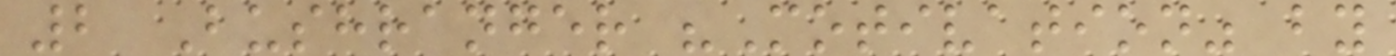2 Bushranger "Motivation" by
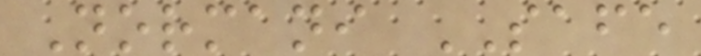Normani SAFE
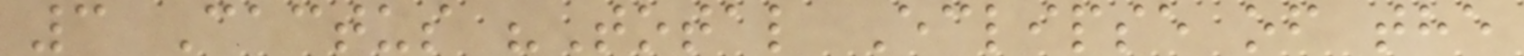3 Cactus "Total Eclipse of the
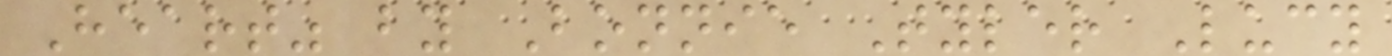Heart" by Bonnie Tyler Lucy
